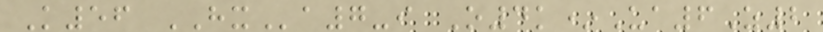K56 HXa7-i O4k*Ua6Z2
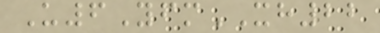U6YfmXH22
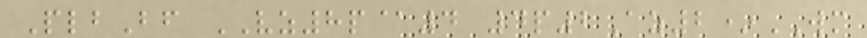PlbBf VZ8p@4 4p2Az2*WM
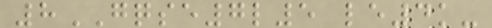8GQSE7l5 le4k-
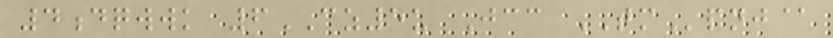4dqwwk 6CZ5u Jcc TMpnj@
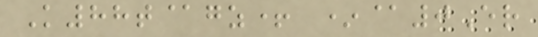K88t@gz+ *@0Er
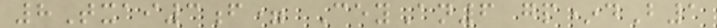8Txai3f= CeyAn6 gp*dB1
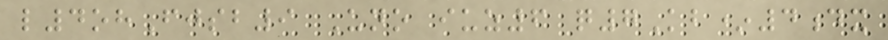l4ohFjsb9 Uno iuz6 q7Kb*4dx
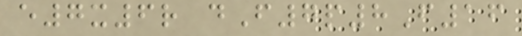e7x6r dF7p8F16
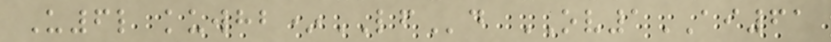U6l kuwhb*LFd OV1AI61
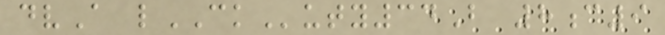dvA lCKuty34B 8c9
